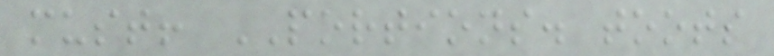must! PORTIONS. toots
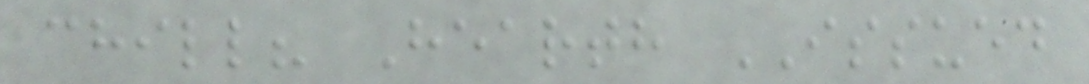chill? Hearth ISSUED
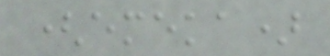(emeka)
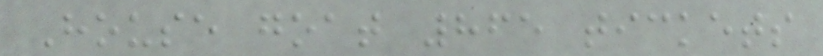House goat 865 tickets
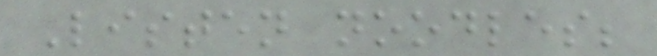Listen noodles;
